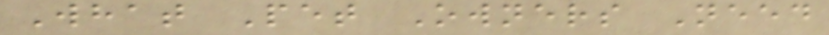What Pet Owners Need
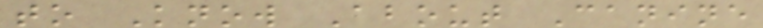to Know About Canine
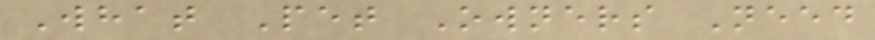What Pet Owners Need
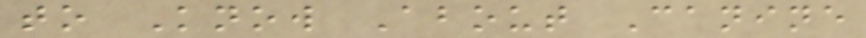to Know About Canine
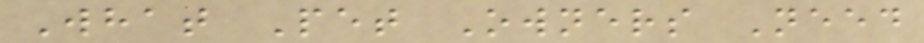What Pet Owners Need
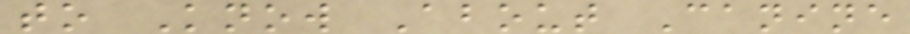to Know About Canine
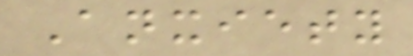Anxiety
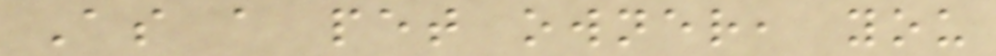As a pet owner, you
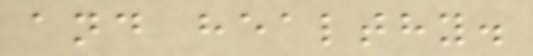and healthy.
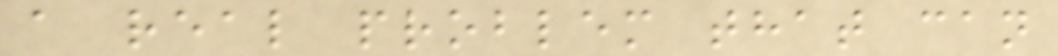a real problem that can
